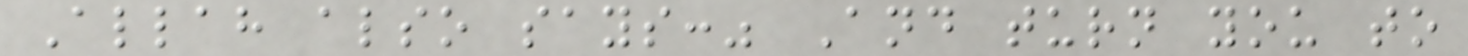Allah also says:" And turn you to
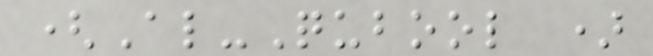(Al-Qubool )
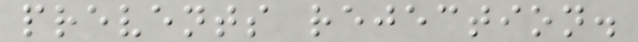prevents rejection.
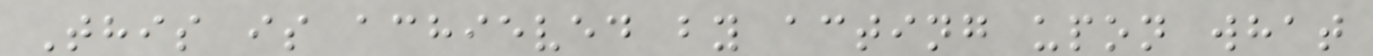This is achieved by acting upon what
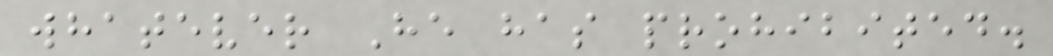whatever He has prohibited.
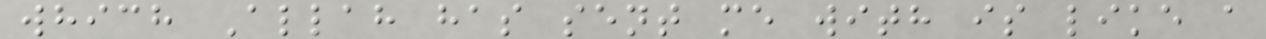which Allah has sent me with is like a
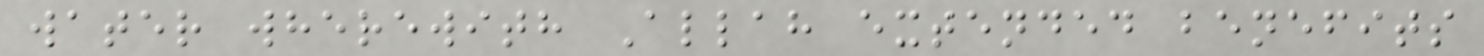water wherewith Allah extended benefits
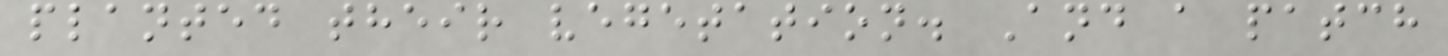planted their vegetation. And a patch
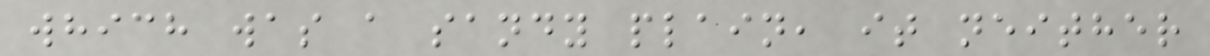which was a sandy plain, it neither
